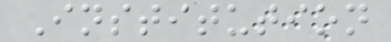Institution
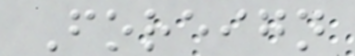Foreign
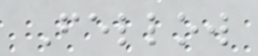Fellow
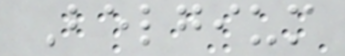Belgium
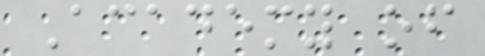Academy of
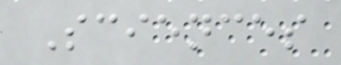Sciences
